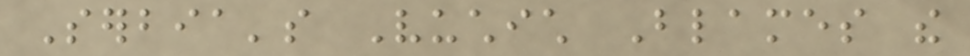Serbia's Vuchich Blames the
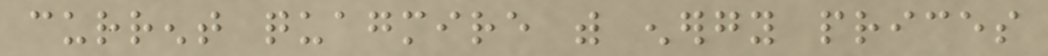current quagmire with energy prices
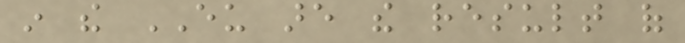in the EU are the result of
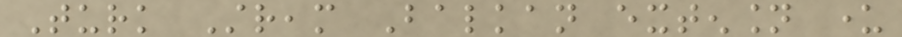Turk Stream Balkan extension under
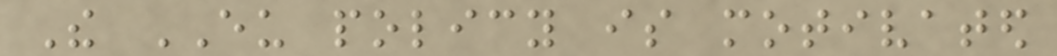The EU policy is motivated
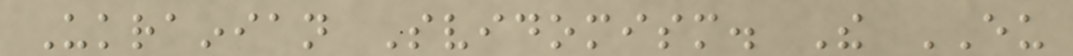Ukrainian Svidomism. The EU
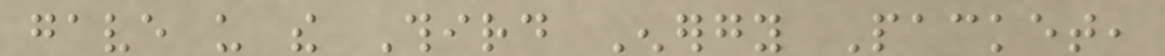gave us the Third Energy Packet,
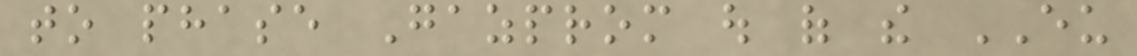to phase Gazprom out of the EU
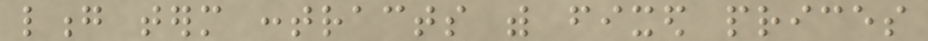long term contracts with fixed prices
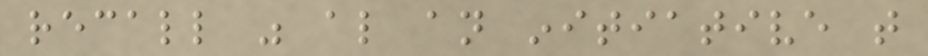recall was also an initiative that
